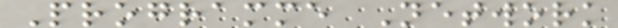Programme Network
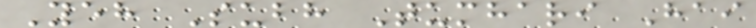Yeh Subh Tumhari Hai
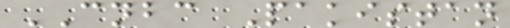CNBC Pakistan
